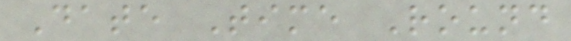Date Time Round
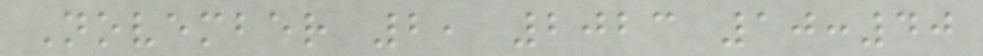November 2, 2023 10:40
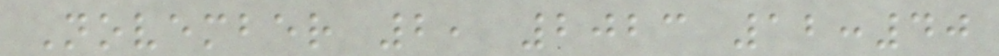November 2, 2023 12:40
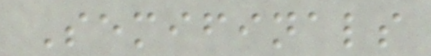Semifinals
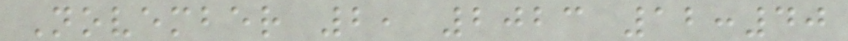November 2, 2023 12:40
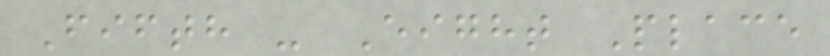Fifth - Eight Place
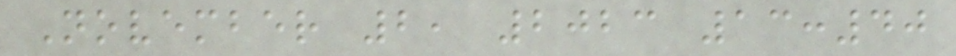November 2, 2023 13:40
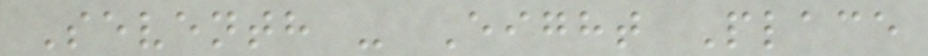Seventh - Eight Place
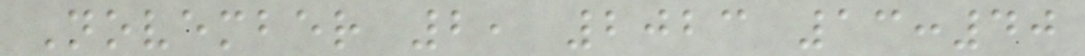November 2, 2023 13:40
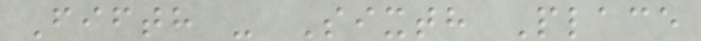Fifth - Sixth Place
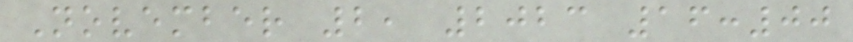November 2, 2023 16:00
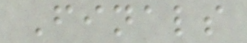Finals
